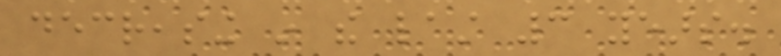decreasing in the last 3 years.
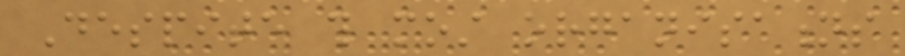Despite this most organisations
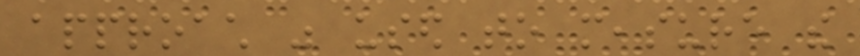approach was used to measure the
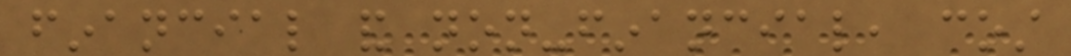financial and non-financial, cost
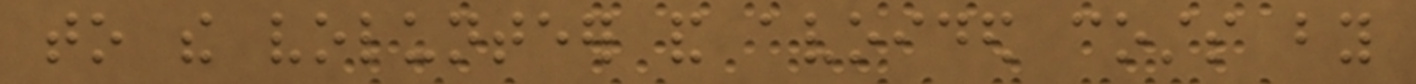to the volunteer and avoided costs by
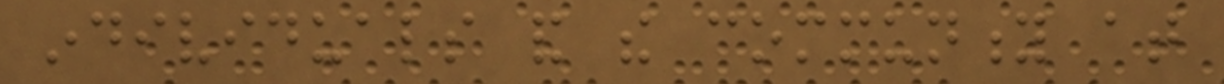individuals and the community at
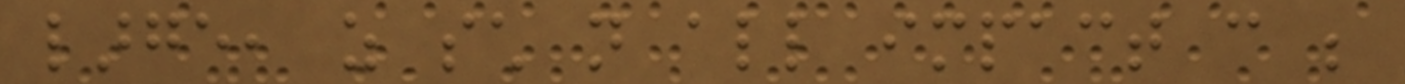large, as such not all impact can be
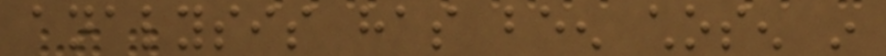analysis has been chosen in
